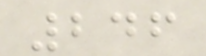246
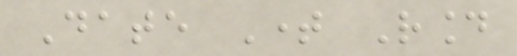Date Time Round
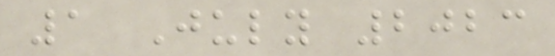1 July 2023
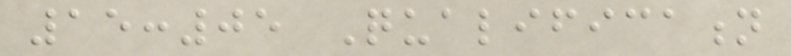15:05 Qualification
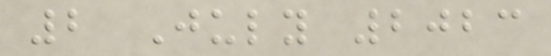2 July 2023
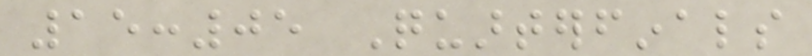15:05 Quarterfinals
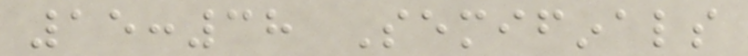15:38 Semifinals
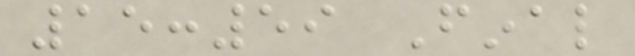15:59 Final
